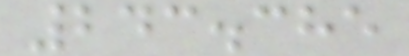243.385
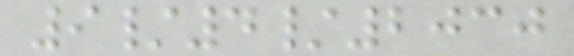9/4/2030
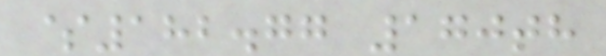$182.77 170th
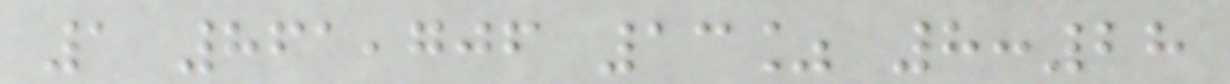1 861,706 13% 8:28
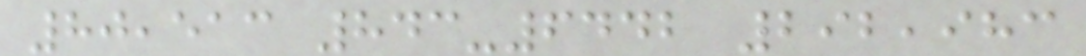80,513 843-6442 292,983
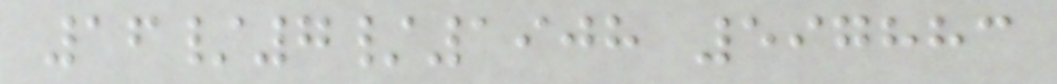16/7/1908 597883
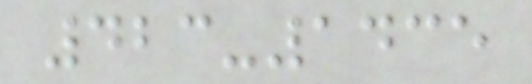423-1435
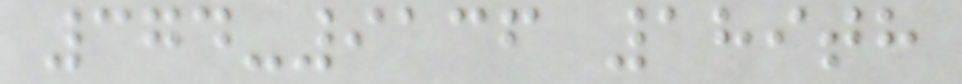374-9136 189th
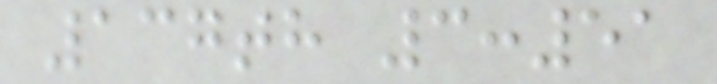137th 3:51
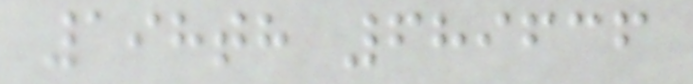198th 689636
